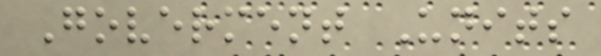Goverment Units
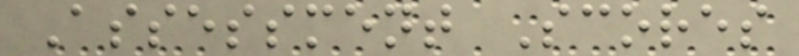Assessment Scores
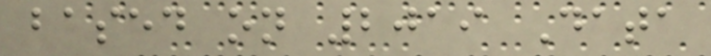based on 2019 Data
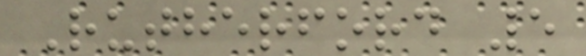Rutherford 5
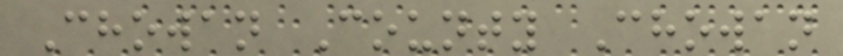Chowan County Chowan
